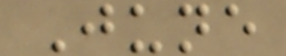June
